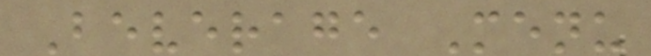Beverage Menu
